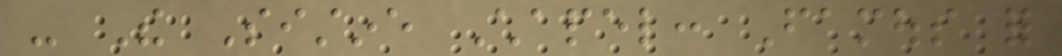- The Sistine Chapel: Famous for
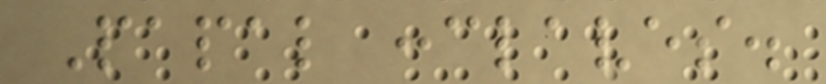Papal conclaves.
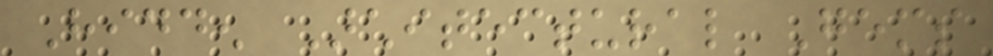Hidden Architectural Gems
